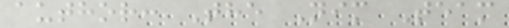author: The Nim Team
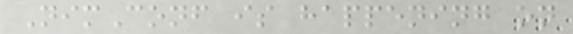NimConf is happening on
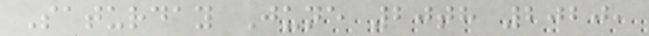Saturday June 20th 2020,
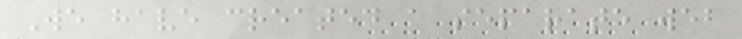We have created a separate web
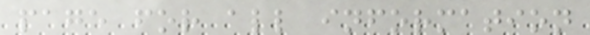page for all information
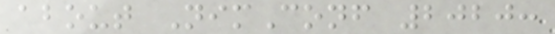about NimConf 2020:
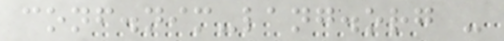conf.nim-lang.org -
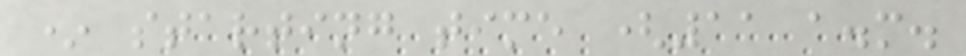* starting time (11 a.m.
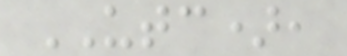UTC),
